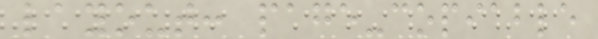layout: page-copiable
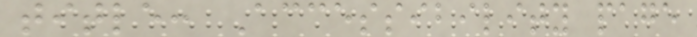title: Accessibility page
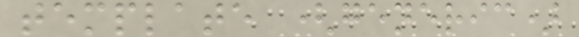template (generic)
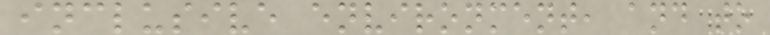inclusive environment, and to
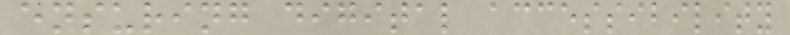ensuring digital accessibility
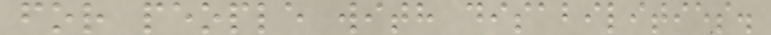for people with disabilities.
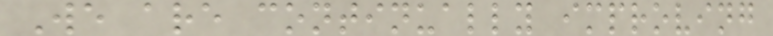We are continually improving
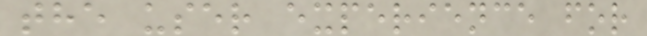the user experience for
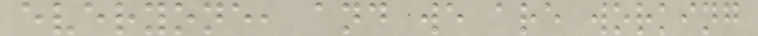everyone, and we are working
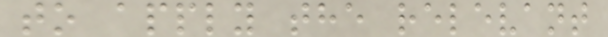to apply the relevant
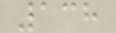138
